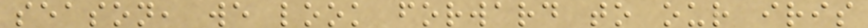season, we look forward to our iris
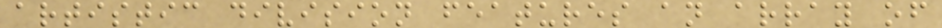artistic division features an array of
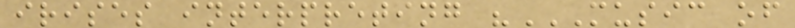irises interpreting "MUSIC OF
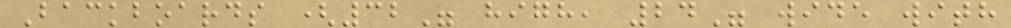Backboards (32" high, 24" wide with
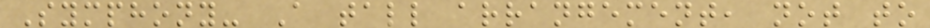Symphony- A tall arrangement, not to
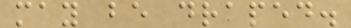may be draped.
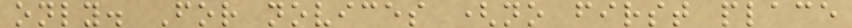only. For novices (no first place
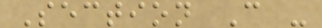Section C -
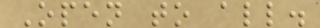Open to all.
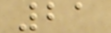21
